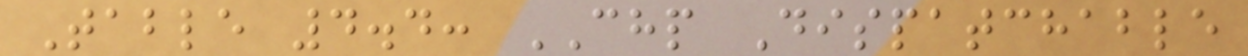Table 4.4: CHP Dispatchable
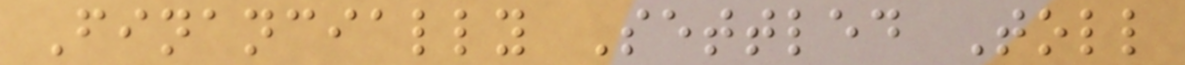Financially Settled Toll
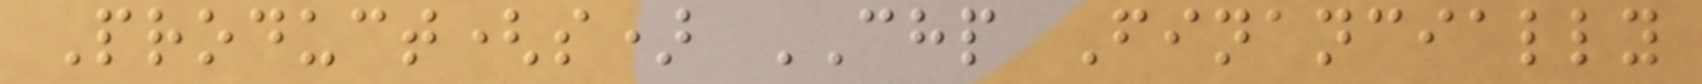Product(s) CHP Financially
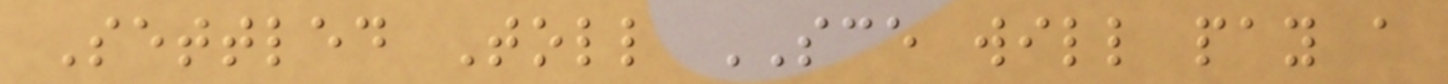Settled Toll SCE will pay a
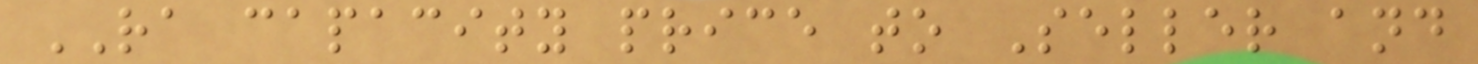RA capacity price to Seller and
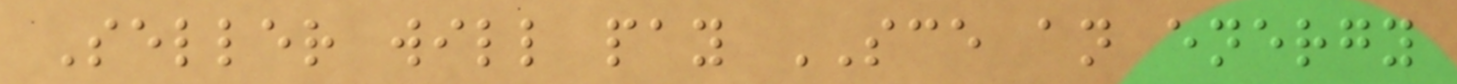Seller will pay SCE an energy
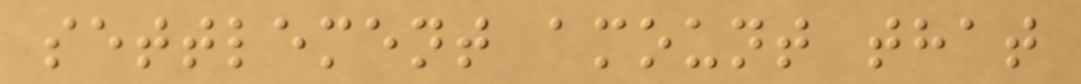settlement amount that
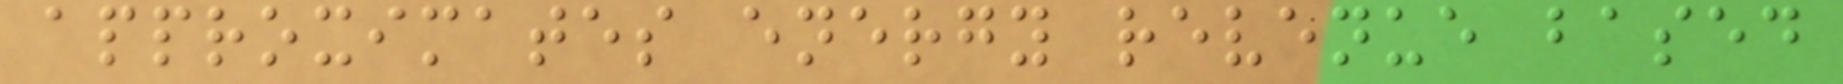approximates energy revenue based
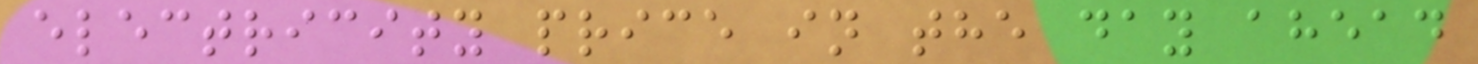electricity price in the day ahead
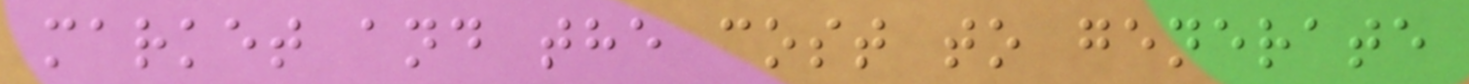market and the cost to generate
